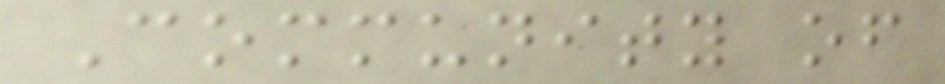Community of
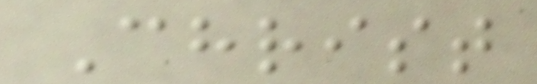Christ
